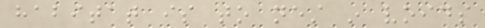habitat is to nest in voids
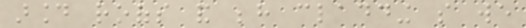around roofs and behind cladding so we
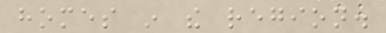homes in the region.
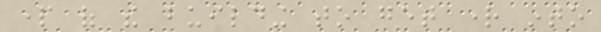part of the building to get right into
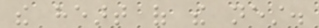the heart of the nest.
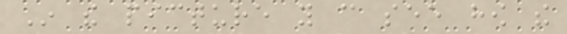In the picture you can see how the
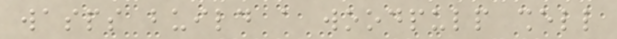wasps build a woodpulp shell
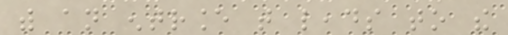with an entrance that leads to the
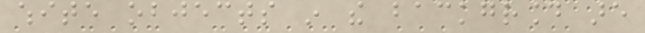white objects in the background are
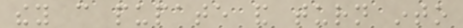they can pupate and turn into
